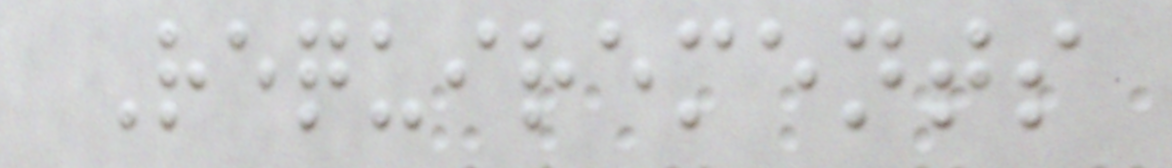Requirements
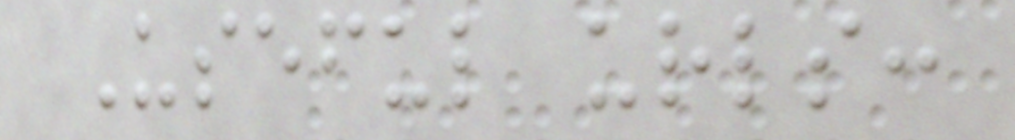Useful urls:
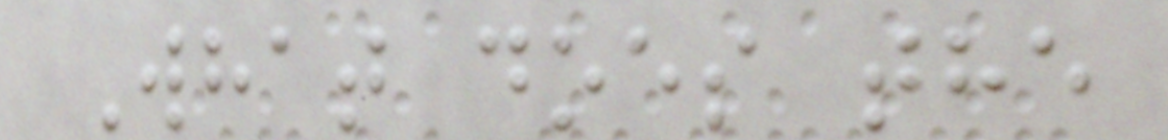What does the
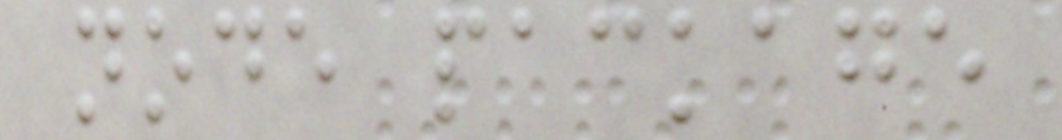node package
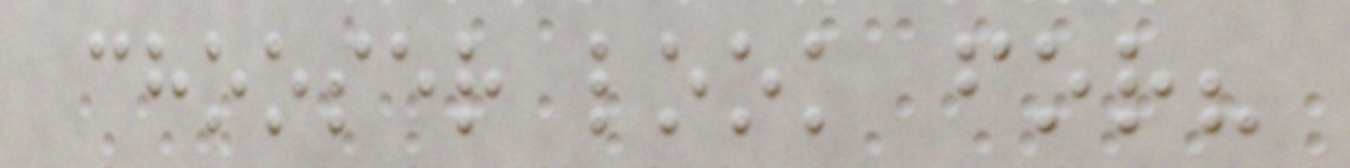chooser look for?
